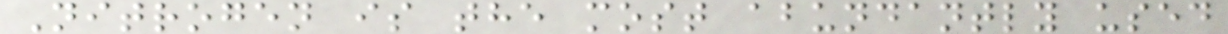Nitrogen is the most abundantly used
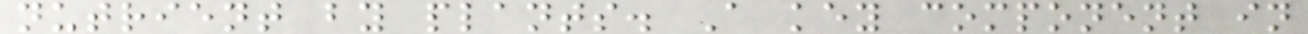nutrient by plants. A key component in
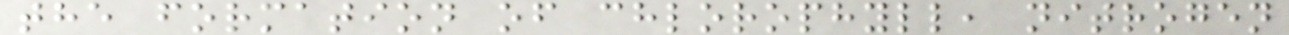the formation of chlorophyll, nitrogen
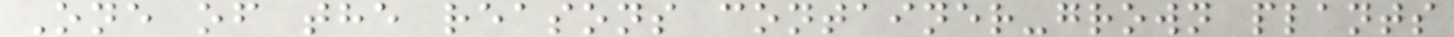One of the reasons container-grown plants
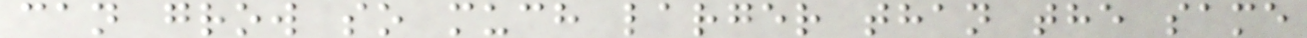can grow so much larger than the same
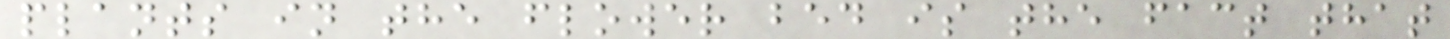plants in the flower bed is the fact that
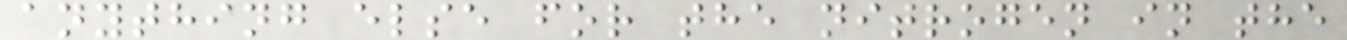anything else for the nitrogen in the
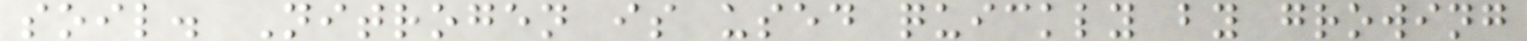soil. Nitrogen is used quickly by growing
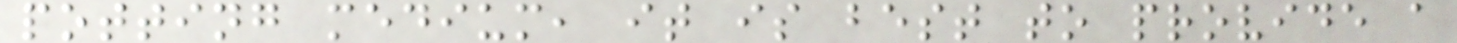potting medium, it is best to provide a
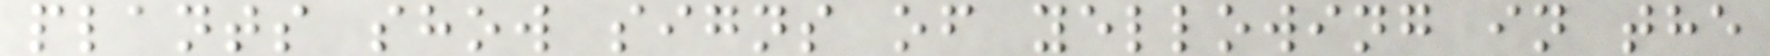plants show signs of yellowing in the
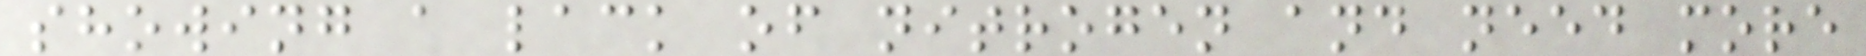showing a lack of nitrogen and need more
